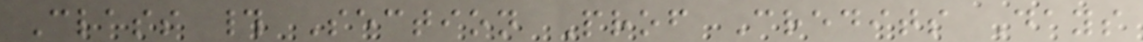Class # Section Prof Credits Days
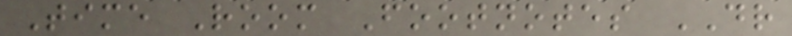Time Room Footnotes DR
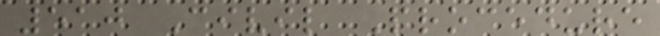510 Civil Procedure
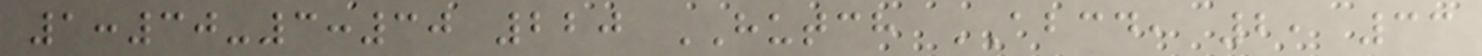1:30-3:30 220 HUTCH ABCD, 2, 33
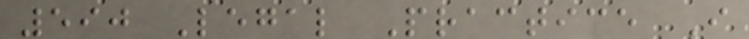590 Legal Practice I
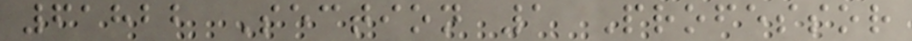61822 Section 1 Professor
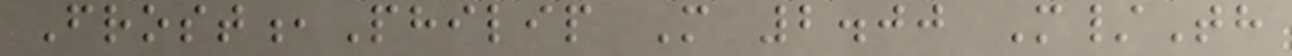Frost,Philip M 2.00 M/Th
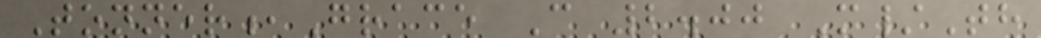Tonner,Grace C 2.00 M/Th
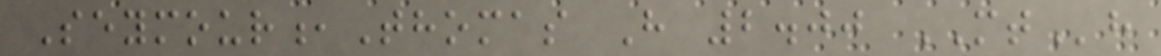Seymour,Thomas H 2.00 MTh
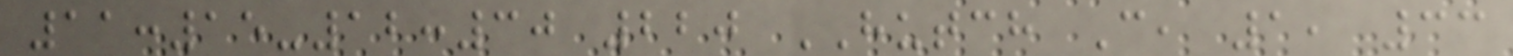11:15-12:30 220 HUTCH C, 1, 33
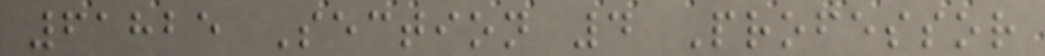61825 Section 4 Professor
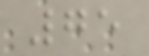75
